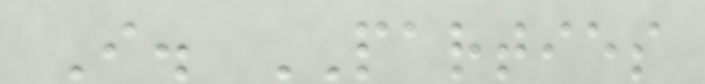I. PARTIES
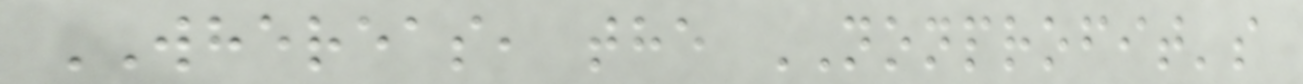WHEREAS, the NONPROFIT's
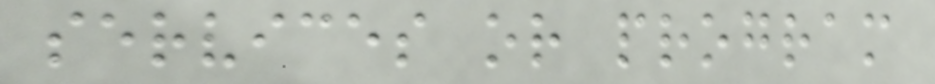services or program
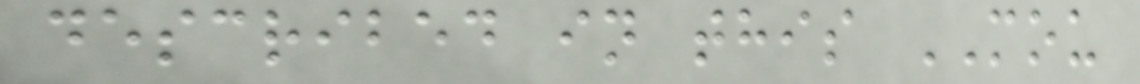described in this MOU
